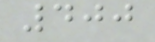400
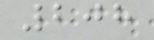208
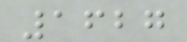1627
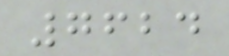7624
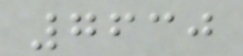7630
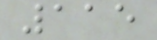115
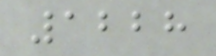1228
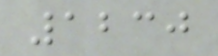1230
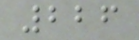226
